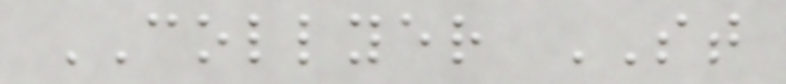COLLYER ST
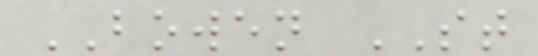BOWEN ST
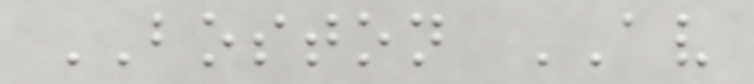BOSTON AV
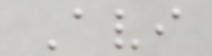Avi
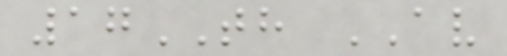17TH AV
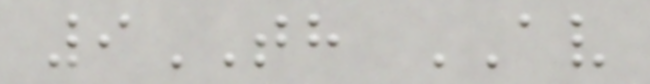9TH AV
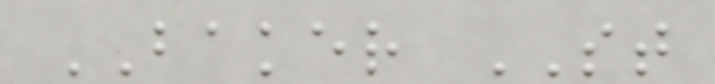BAKER ST
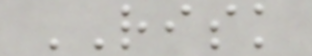RISK
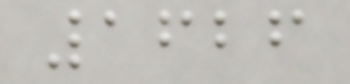1626
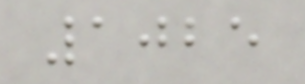1025
